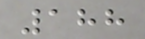188
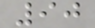90
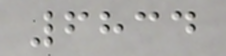6834
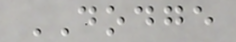DODGE
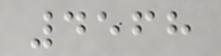4568
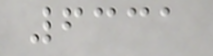6331
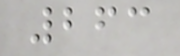263
